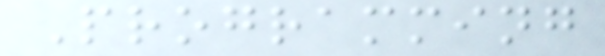Programming
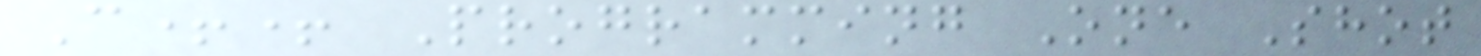C++ Programming One Shot
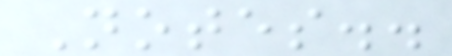Notes..
